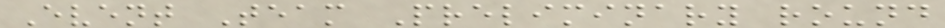Event Team Preliminary round
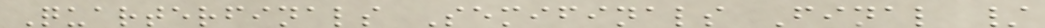Quarterfinals Semifinals Final /
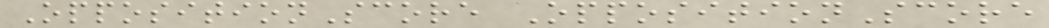OppositionScore OppositionScore
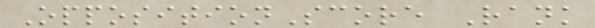OppositionScore Rank
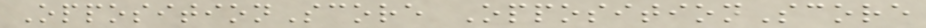OppositionScore OppositionScore
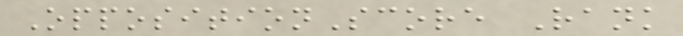OppositionScore Rank
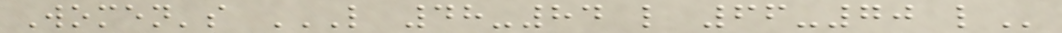Women's L 48-84 L 66-70 L
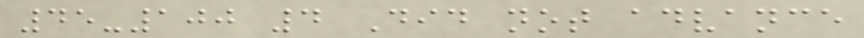45-100 4 Did not advance
